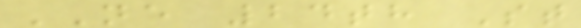NE 24th St
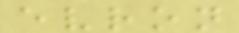evron
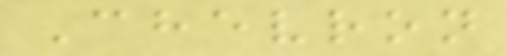Chevron
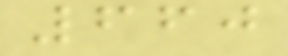660
